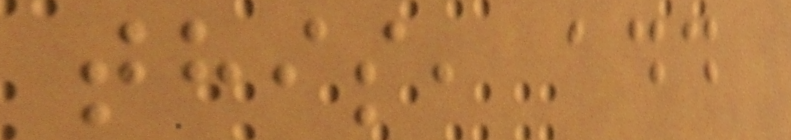this, add
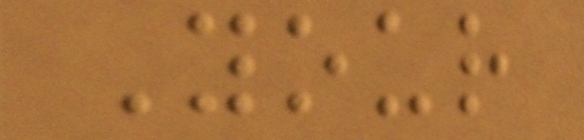Your
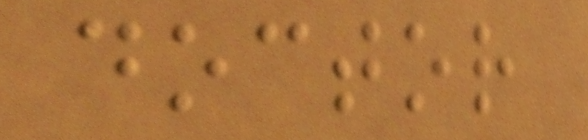doctor
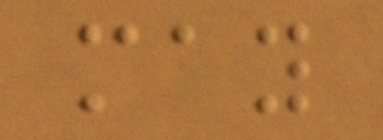may
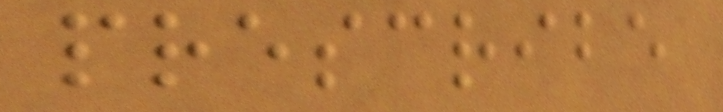prescribe
